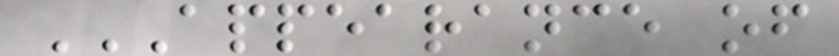APPEARANCE OF
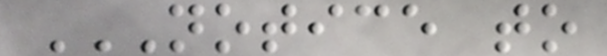NOTICE TO
